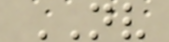NV
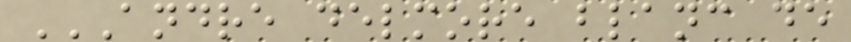ANDRE DELMORE BLANC DE
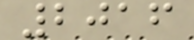2016
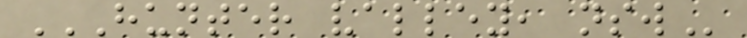HUNTER VALLEY, NSW
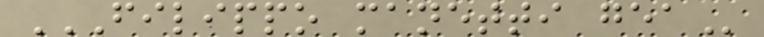FILIPPO MANETTI GEA
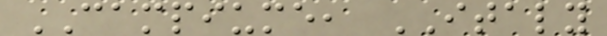CAMPIUME, ITALY
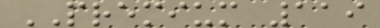PREMIUM 119
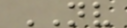NV
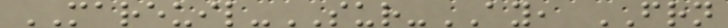MAREUIL-SUR-AY, FRN
